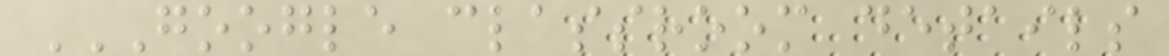GOOGLE CLASSROOM DETAILS
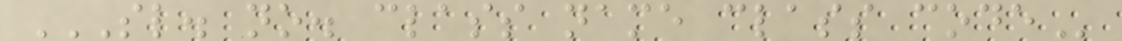SL. NO. CLASS NAME CLASS CODE
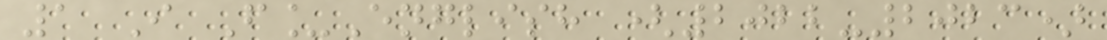1 I F_English (2022-2023)
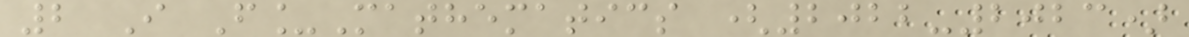2 I F_Mathematics (2022-2023)
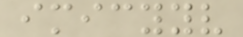imicyyv
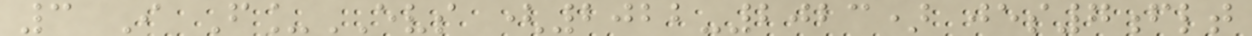3 I F_EVS (2022-2023) jes7flt
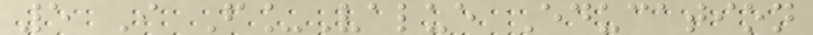5 I F_Value Education
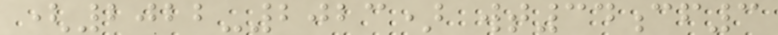(2022-2023) wt34cf3
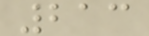213
